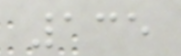135
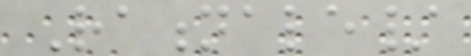Rationale/
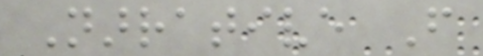Narrative From
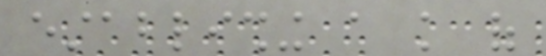establishing a knowledge of
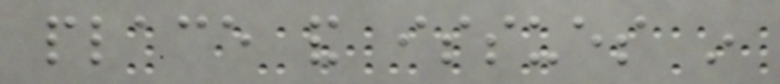place and issues in
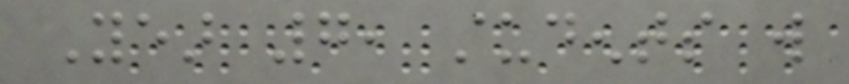Year 7, students will
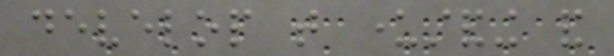develop that understanding and
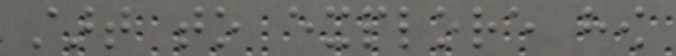start to explore how
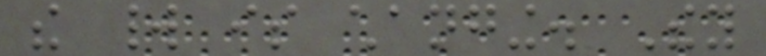the world is changing. They
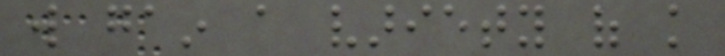will gain a variety of knowledge
